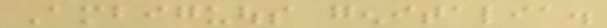Ambiguous genitalia.
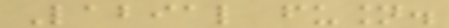Labial fusion.
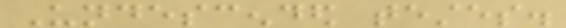Undescended testes.
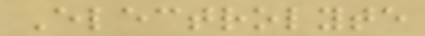Electrolyte
